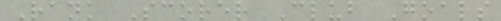Rank Scorer Club Goals
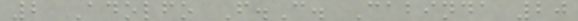2 Adolfo F.C. Cabinda 20
